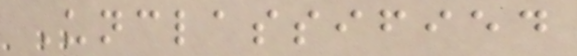Unclassified
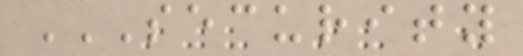SECURITY
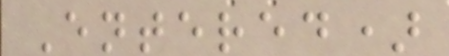Entered)
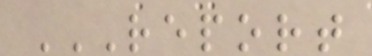REPORT
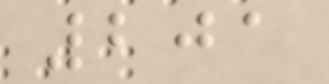201
